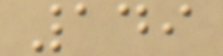149
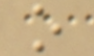o
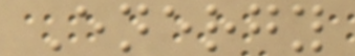Energy
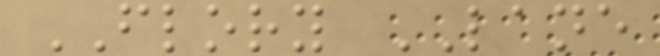FLORY LANE
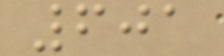601
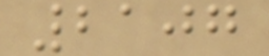2107
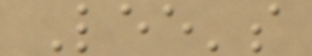Lee's
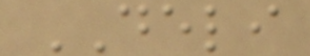DELI
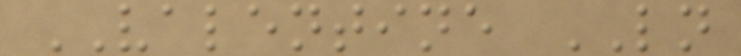VALENTINE LN
